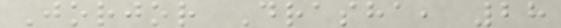Jorjor Drasha, 28
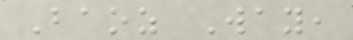Baoz Way,
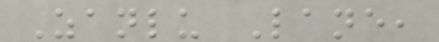Zanlu Lane,
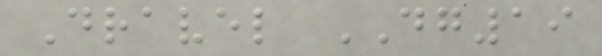Dravel DG19
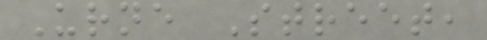Urne Street,
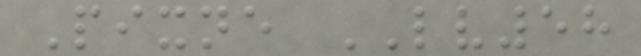Pixne LV58
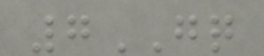7GQ
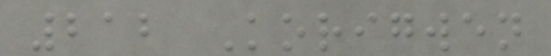212 Korigwen
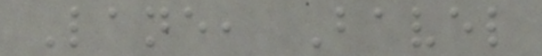Lane, Bavel
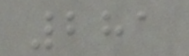281
